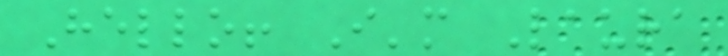Hello! I'm Laura
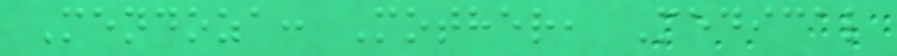Mendoza: Mother, Medical
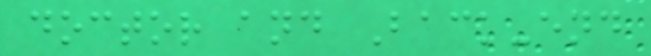doctor and Back-end
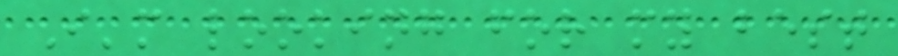I'm looking for my best
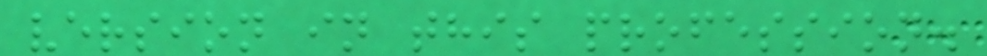version in this profession.
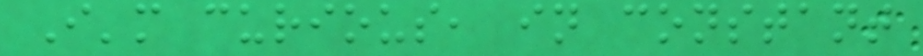I'm curious, in constant
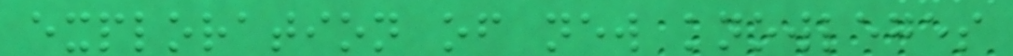exploration of new knowleges
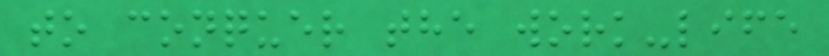to conquer the work-life
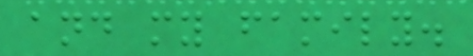and my family.
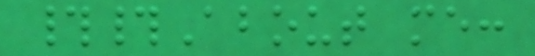##About me:
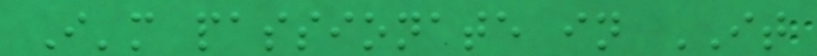I'm passionate in IT
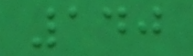140
